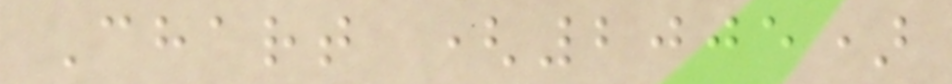Chart (2005)
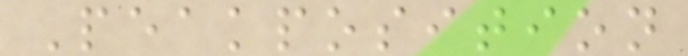Peakposition
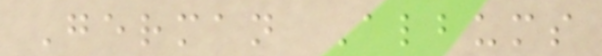German Albums
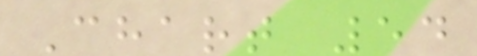Chart 54
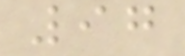97
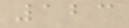123
